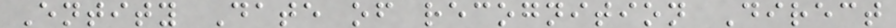Entity Date of recognition Direct
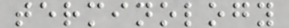terminology
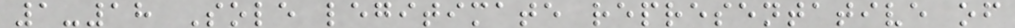1-18 Sole legitimate representative of
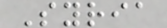Syria
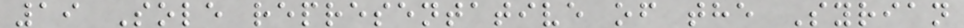19 Sole representative of the Syrian
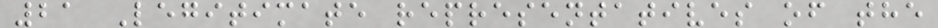21 Legitimate representatives of the
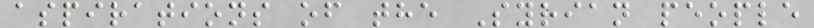aspirations of the Syrian people
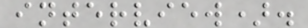interview).
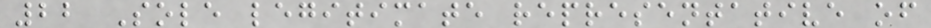22 Sole legitimate representative of
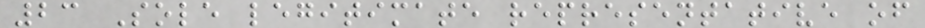23 Sole legitimate representative of
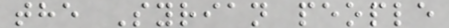the Syrian people
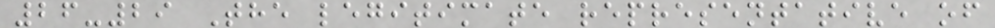26-29 The legitimate representative of
